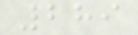289
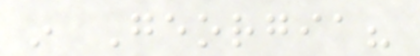in Georgia?
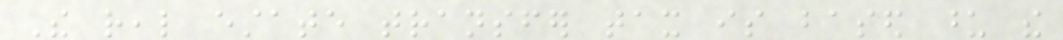The real estate transfer tax is based upon the
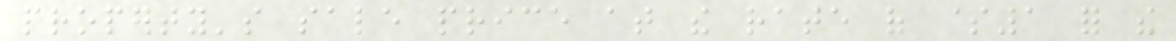property's sale price at the rate of $1 for the
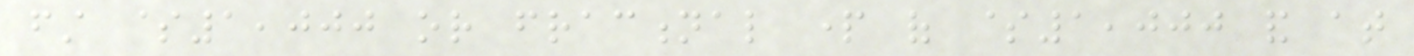first $1,000 or fractional part of $1,000 and at
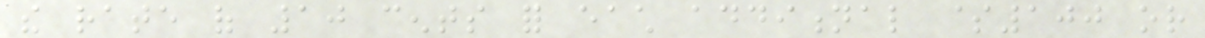the rate of 10 cents for each additional $100 or
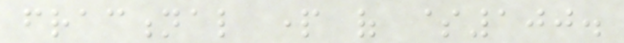fractional part of $100.
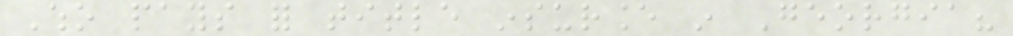Who pays for title insurance in Georgia?
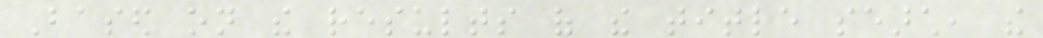Based on the results of the title search, the
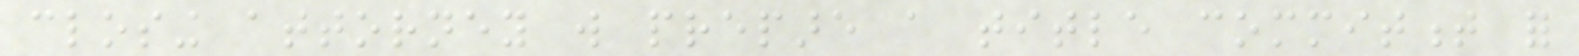closing attorney will prepare a title commitment for
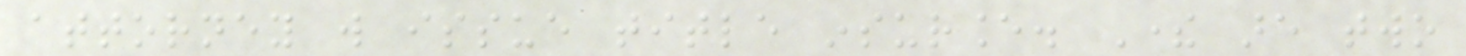attorney will issue title insurance. There are two
